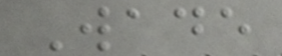Wade
